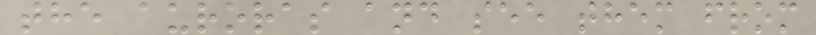the auroras and see them from
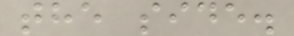the side.
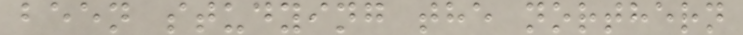been studying the northern
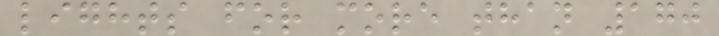lights for more than 170
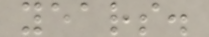years.
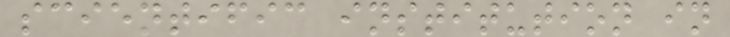scientific institution in
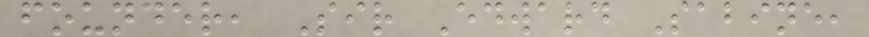founder, Sir Edward Sabine,
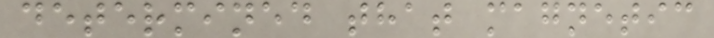determined that magnetic
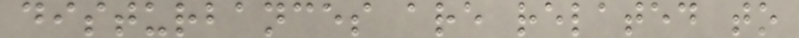disturbances are related to
